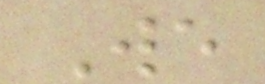We
